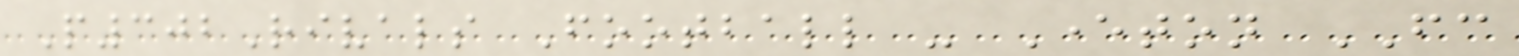P302Rivals Football - Everton FC
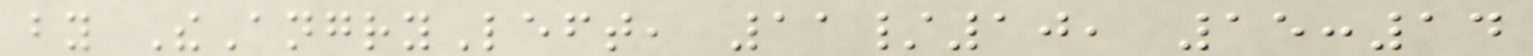by TheAngryLeft, 11/10, 15:14
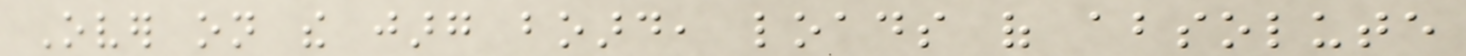Over on the jarg board, loads of absolute
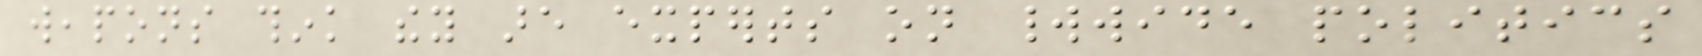weapons think they are experts on worldwide politics
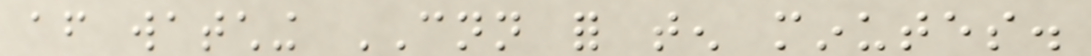after watching CNN for ten minutes.
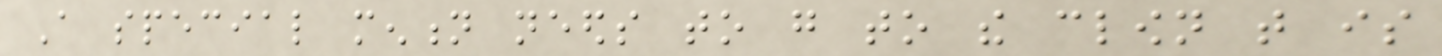A special mention needs to go to the clown that is
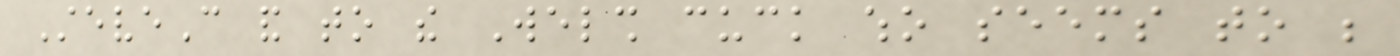SteveC and to the Welsh cuck who seems to be
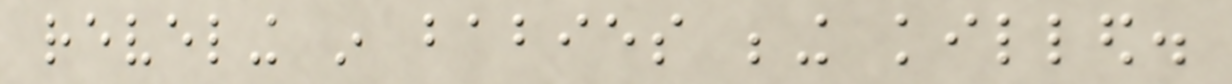reveling in babies being killed.
